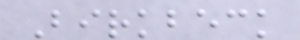Birkbeck
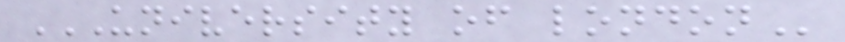UNIVERSITY OF LONDON
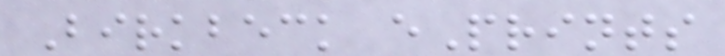Birkbeck ePrints
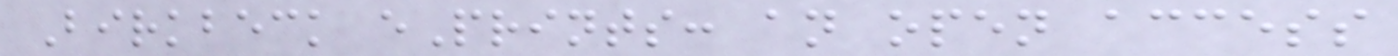Birkbeck ePrints: an open access
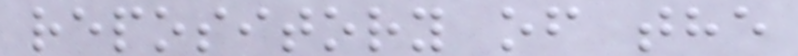repository of the
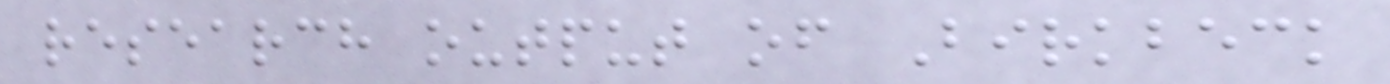research output of Birkbeck
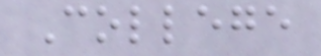College
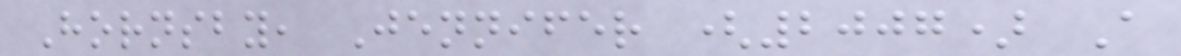Hornsby, Jennifer (2007) A
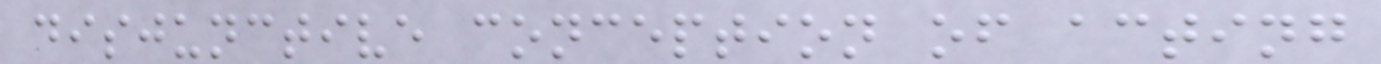disjunctive conception of acting
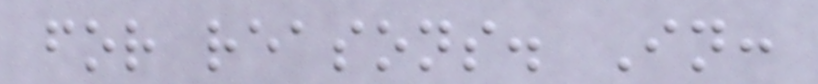for reasons. In:
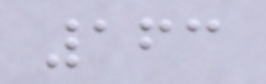163
